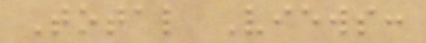Total Views:
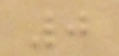0
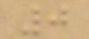0
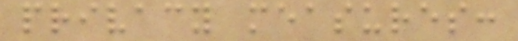privacy measures:
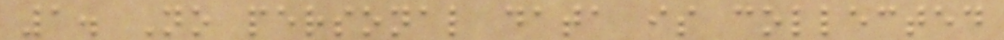1. No personal data is collected
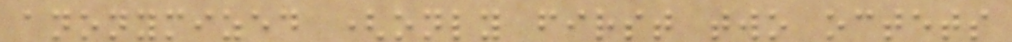anonymized (only first two octets
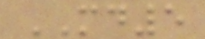MD5
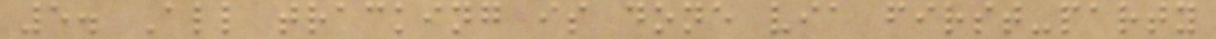5. All tracking is done via first-party
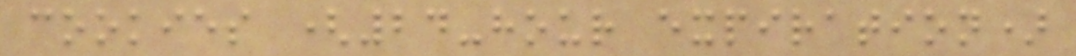cookies (24-hour expiration)
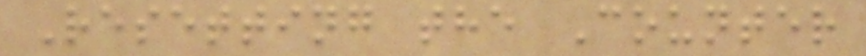Resetting the Counter
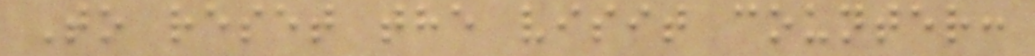To reset the visit counter:
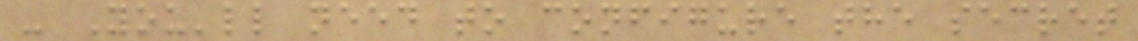- You'll need to configure the secret
